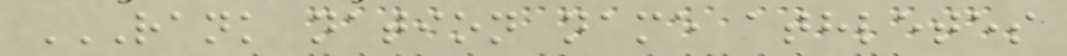RANK NATION NAME ATHLETES
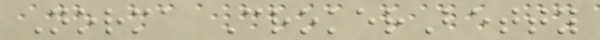Norma CrokerBetty
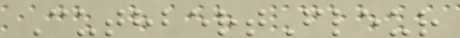CuthbertFleur
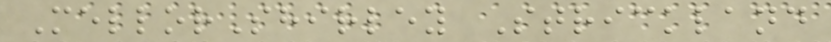MellorShirley Strickland
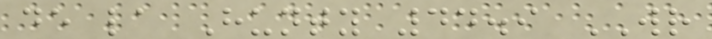de la Hunty 44.9 WR
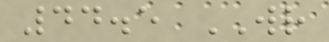44.5 WR
